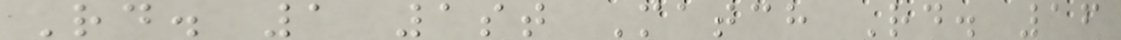Rd. 1 1st Match Rd. 16
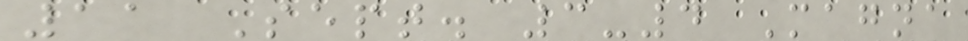11 Sept. 3-4 Magna
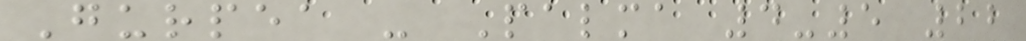Gurpea - Palma 4-5 22
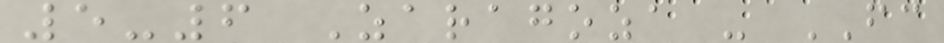5-6 Zaragoza - FC
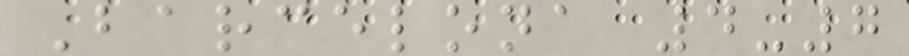Barcelona 4-7
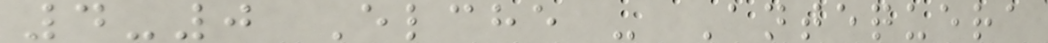4-0 Elche - Antequera
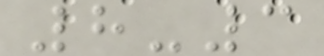8-3
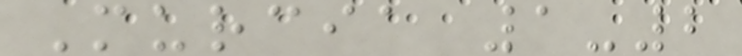Murcia 1-2
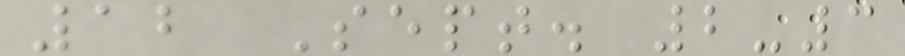12 Sept. 2-3
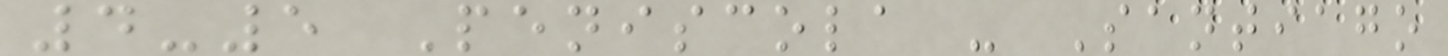4-5 Peniscola - Santiago
